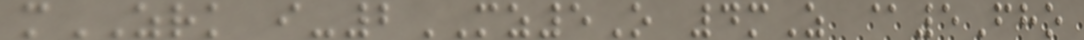mZRK i-2MZ5O 4mZ @5Fho
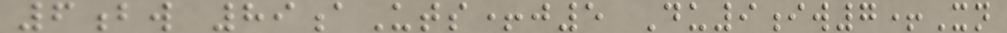6bw 89aUts+j5 Du9iw7+Xn
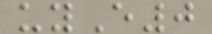uyE0
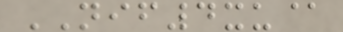NIF4xu@
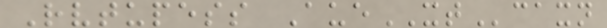Rvtupess AueXTcaxn
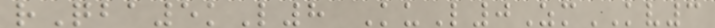rQba5kL8 KuL0ZmKV3
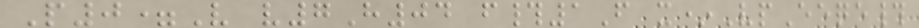P0=V v7H04 f#1F x*VpEeqe#
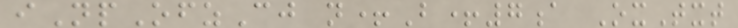iNpOfzCj n+B+7a OxTxt
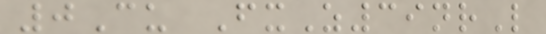0Cu FxZ39nrL
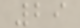29
